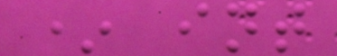* int
